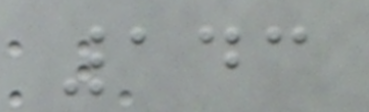143
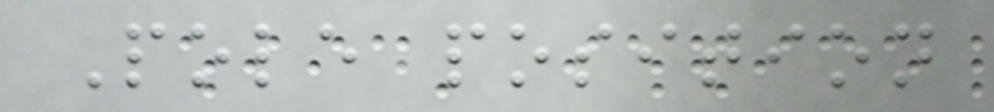Pole position
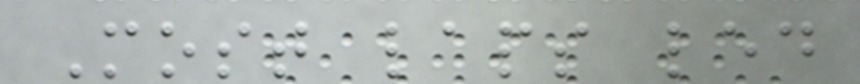Most laps led
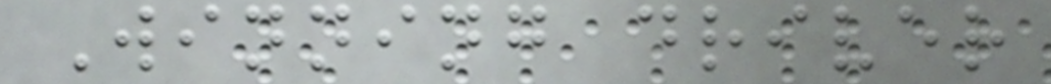Winning driver
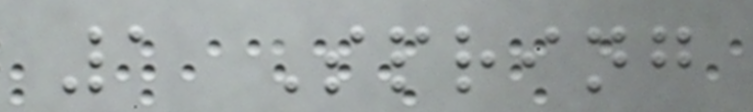1 Spring
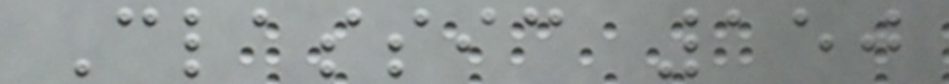Classic 150
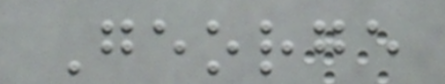George
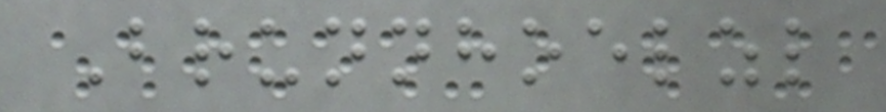Brunnhoelzl
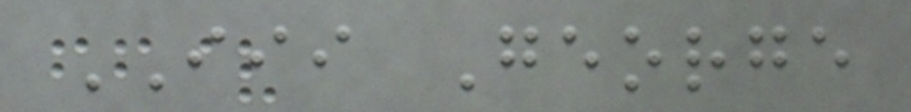III George
